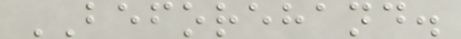BEFOREHAND.
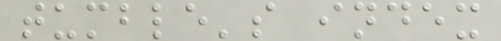tumble's index
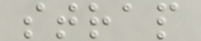strap
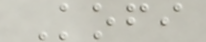Kofi
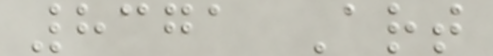8371 Art
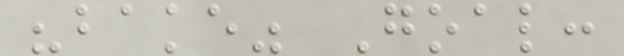"bake" Goal:
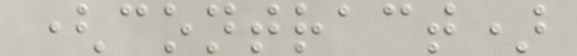(contract)
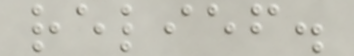relief.
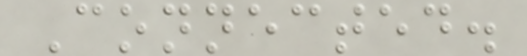Connected.
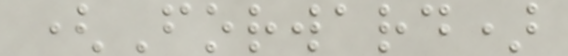(Forward)
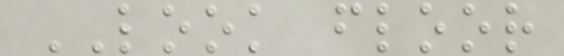LOOK floor
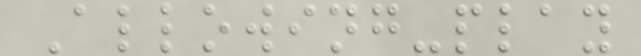Allowing-play
